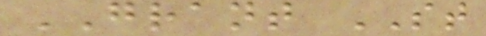GRANT ST
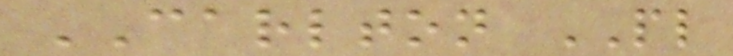CARLTON PL
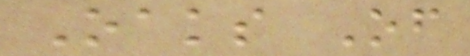Oaks Of
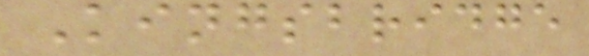Kingsbridge
